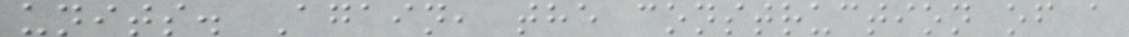units. Again, the construction of a
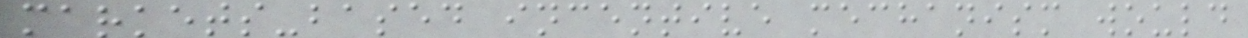markets-based incentive mechanism would
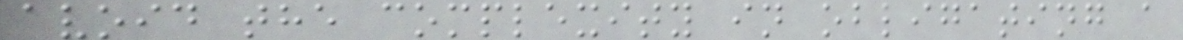avoid the complexity in obligating a
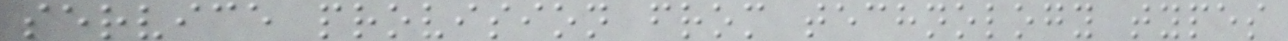service provision from technology types
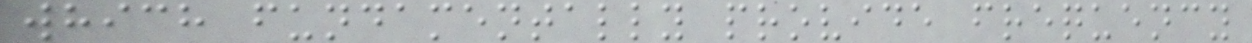which fundamentally provide frequency
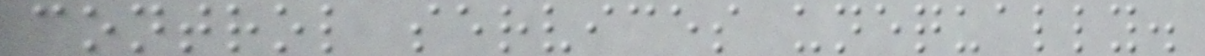control services unequally.
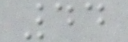44
